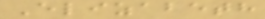Elizabeth
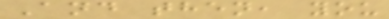And then, you
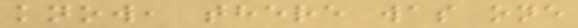know, there was one
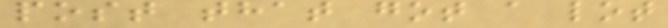post that got a lot
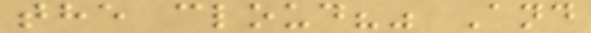the cloud?" And
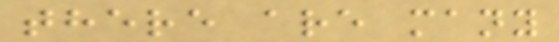there are many
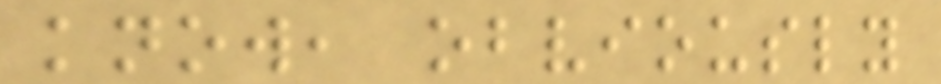know, obviously
